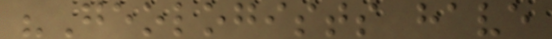"Geologists have
